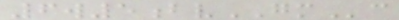6w5bvGMc
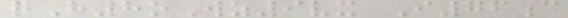qH8oWz9vx I76c
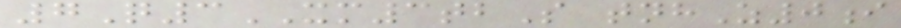7Q3XM3tbS tnhZ0i
